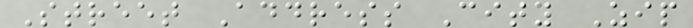Street Address City Zip
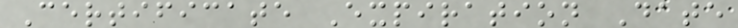Certificate Expiration Date
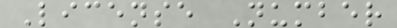License Number
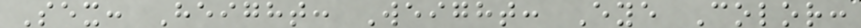Sex: Height: Weight: Eye Color:
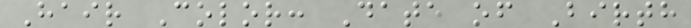Hair Color: Date of Birth
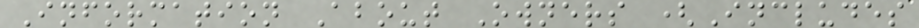Information About Owners (Includes
